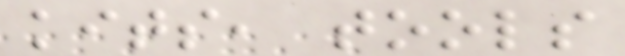kits, tools
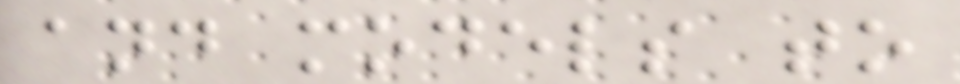and models to
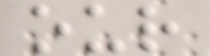our
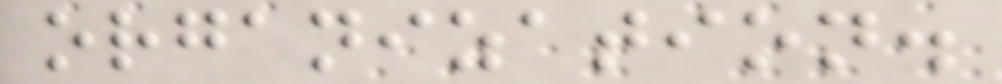organization.
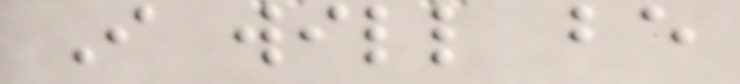I will be
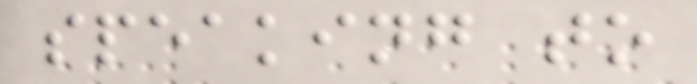speaking to
